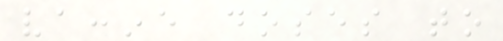vaccine doses to
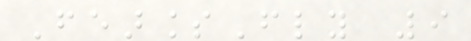FearlessFly 9
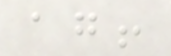again!
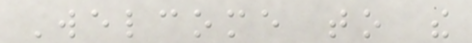Welcome to the
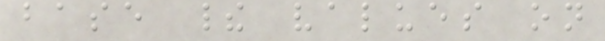base their values on
